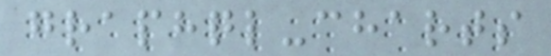graphql-charts
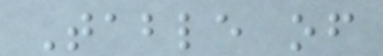Table of
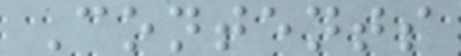Contents
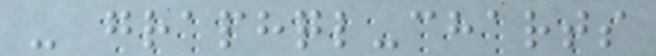- graphql-charts
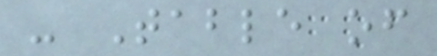- Table of
